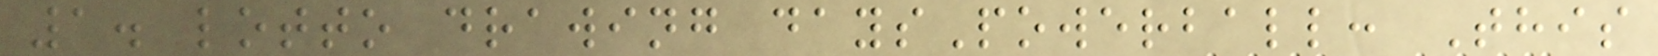1. lotto drawing daysPowerball: This
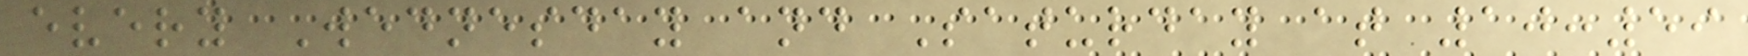every Wednesday and Saturday at 10:59
